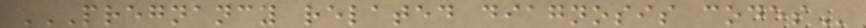PREGNANCY RELATED DIAGNOSIS CODES
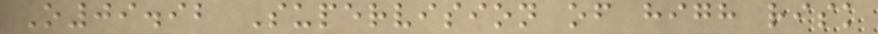O09.92 Supervision of high risk
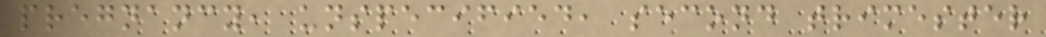pregnancy, unspecified, second trimester
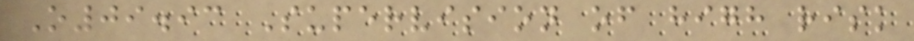O09.93 Supervision of high risk
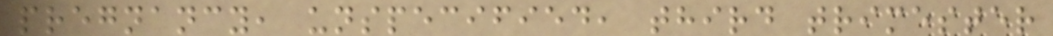pregnancy, unspecified, third trimester
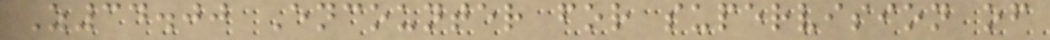Z34.00 Encounter for supervision of
